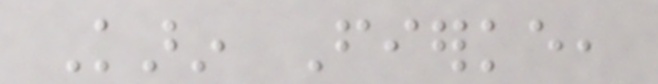Karin Fierke,
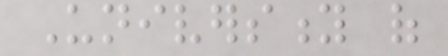University of
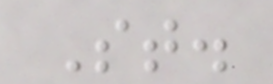St.
